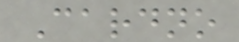Cardno
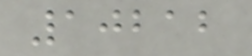10212
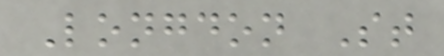Longdon St
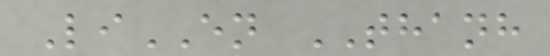LiEN THANH
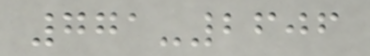771-2606
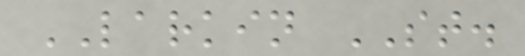LARKIN ST.
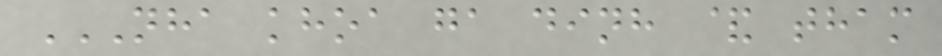NHA KHOA GA DINH & THAM
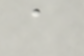a
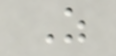Z
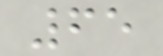65
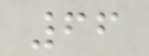66
